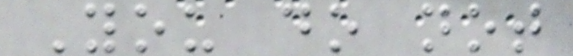You do not
